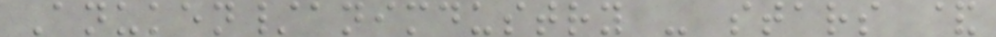Anuken/animdustry - stars &
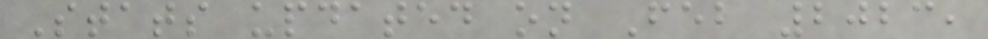Stats updated on Feb 2023,
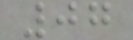07
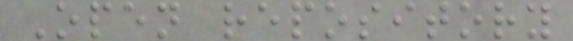Open repository
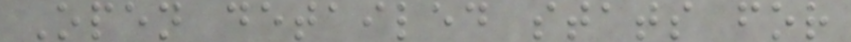Open detailed stats for
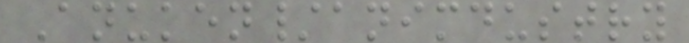Anuken/animdustry
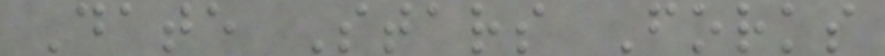Date Stars Forks
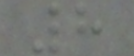8
